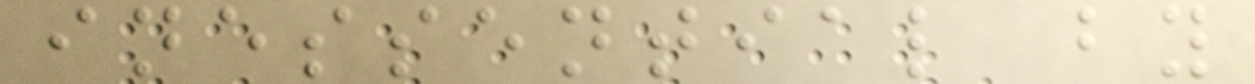inessential by
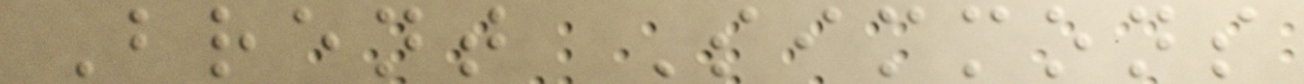Brent Simmons
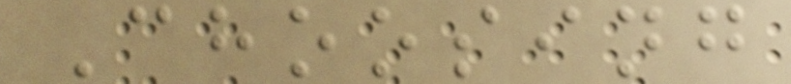Choosing
